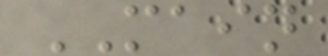MAIN
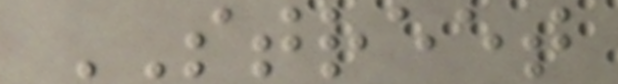STREET
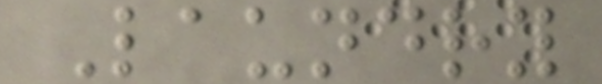Laundry
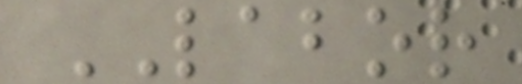LABOR
